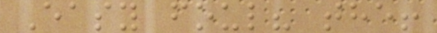Easy foul? the!
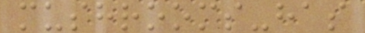mushrooms-has
